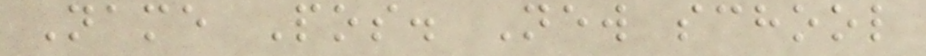Name Pos. New school
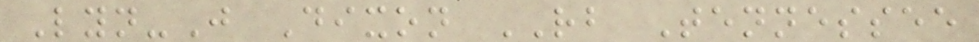Lyn-J Dixon RB Tennessee
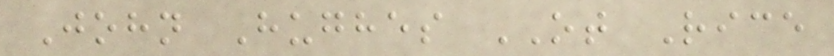John Hughes OT Rice
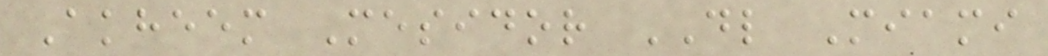Akheem Mesidor DL Miami
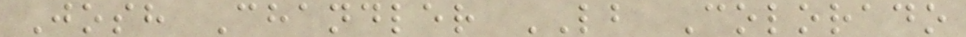Josh Chandler LB Colorado
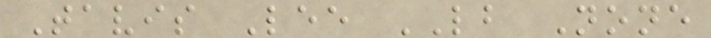Tavis Lee LB None
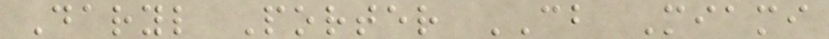Daryl Porter CB Miami
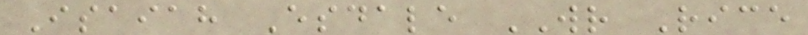Isaiah Esdale WR Rice
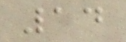14
